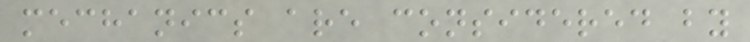mechanics are considered by
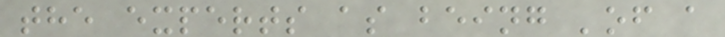the experts as being 'of a
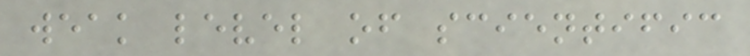weak level of scientific
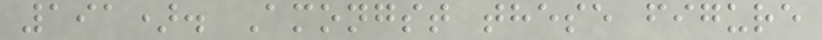191). Amongst these figure
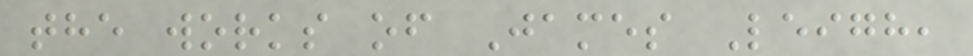the works of James Leigh,
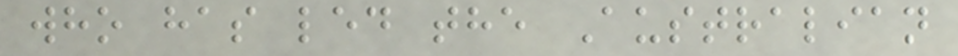who has led the Australian
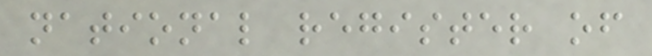national register of
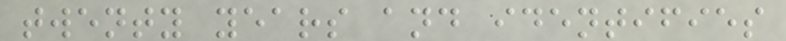twenty years and identifies
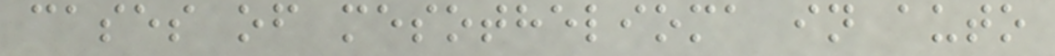cases of mesothelioma in auto
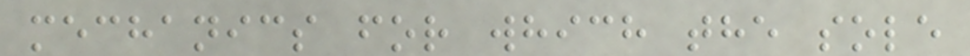mechanics for which the sole
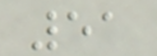51
